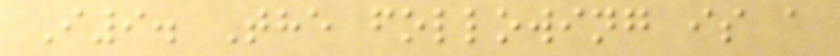I9. The following is a
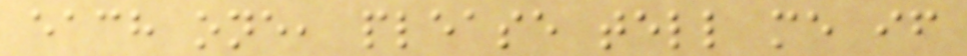each one, please tell me if
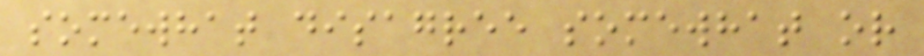somewhat disagree somewhat or
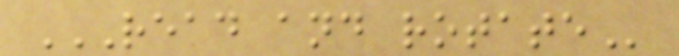READ AND ROTATE
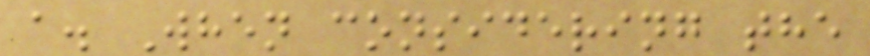a. When considering the
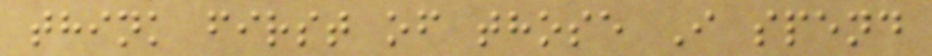think first of those I spend
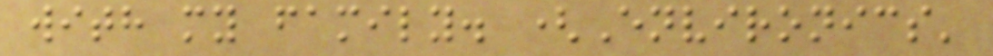with my family. (Environics'
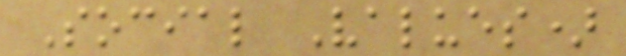Social Values)
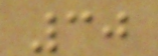30
